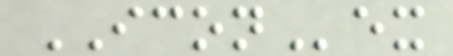ICONex
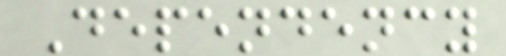Dependency
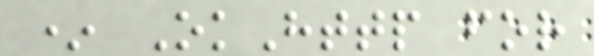* OkHttp for
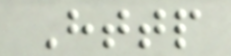Http
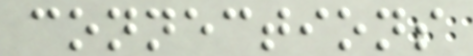connections
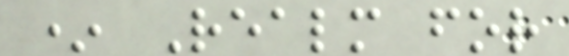* Realm for
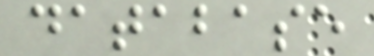database
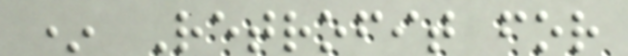* Retrofit for
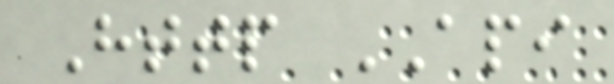Http API
